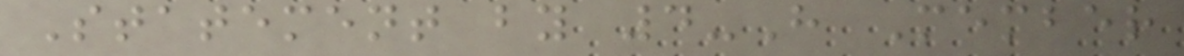Statement by 4-H Member
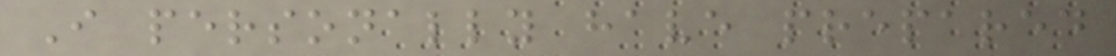I personally have prepared
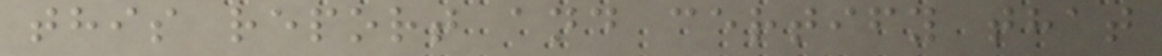this report and certify that
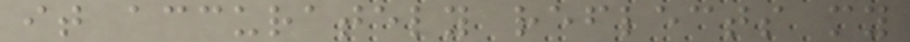it accurately reflects my
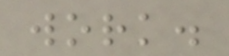work.
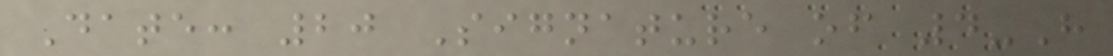Date: 20 Signature of 4-H
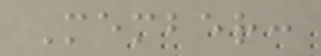Member:
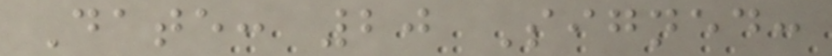Date: 20 Signed:
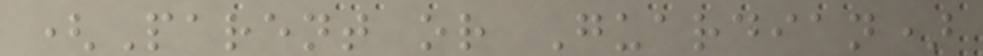(Parent or Guardian)
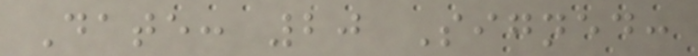Date: 20 Signed:
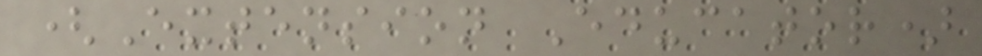(Extension Educator)
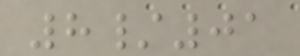8/01
